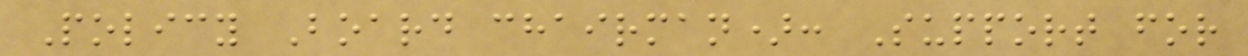Policy Board chairman): Support for
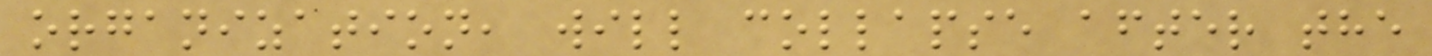organization, will collapse after the
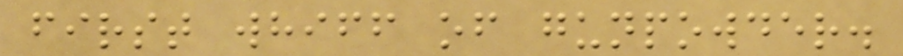first whiff of gunpowder.
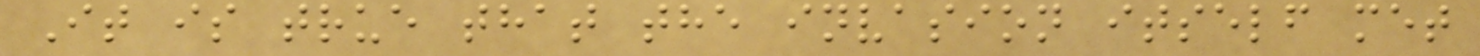It is true that the invasion itself met
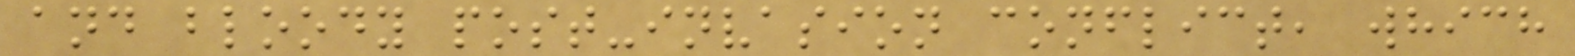and bloody post-invasion conflict, which
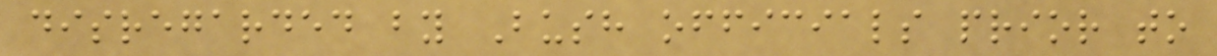disregarded by Bush officials prior to
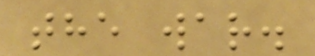the war.
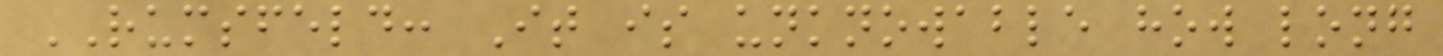RUMSFELD: It is unknowable how long
